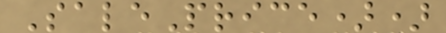SalePrice))
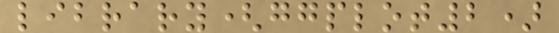library(ggplot2)
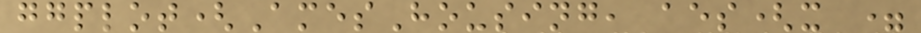ggplot(AmesHousing, aes(x =
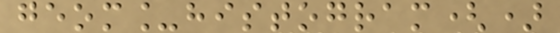geom_histogram()
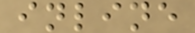inline
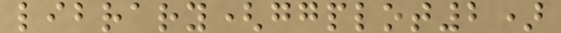library(ggplot2)
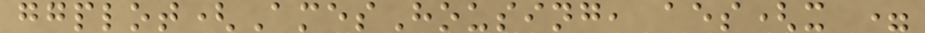ggplot(AmesHousing, aes(x =
